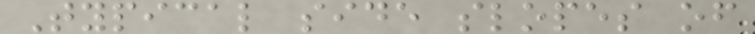Typical side slopes of
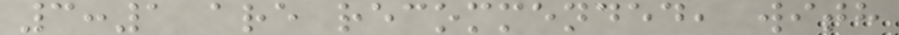3:1 are recommended, with
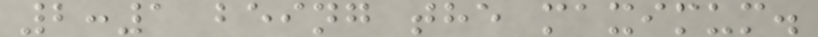2:1 being the maximum.
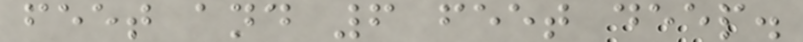feet and 6 feet deep.
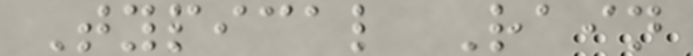Typical Rain
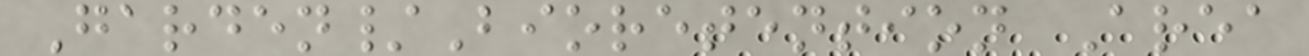Garden/Bioretention Area
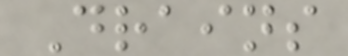Drains
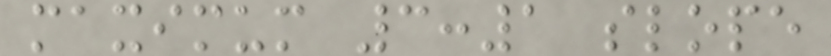maximum 3:1 slope
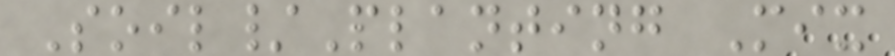Soil/Planting Mix
